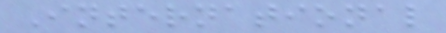International
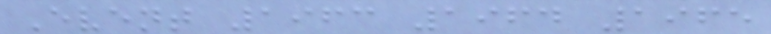Event 1963 1964 1965
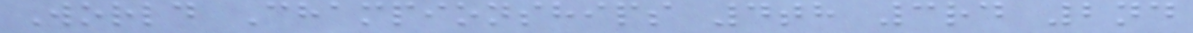World Championships 4th 3rd 2nd
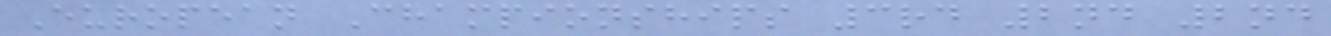European Championships 3rd 2nd 2nd
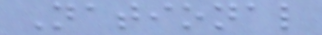National
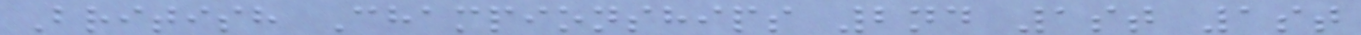British Championships 2nd 1st 1st
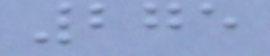275
